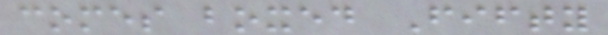comes boxed Fifty
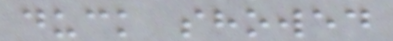duck showed
